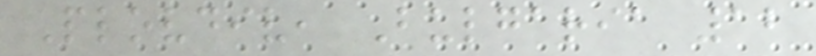Plovdiv, Bulgaria 12
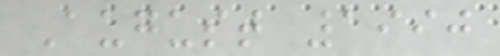August 1990
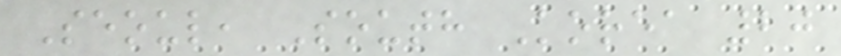Seoul, South Korea 20
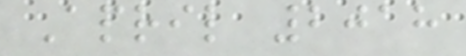April 2018
